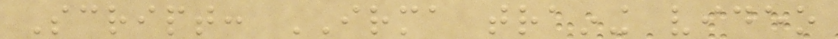Script: IRMA training video
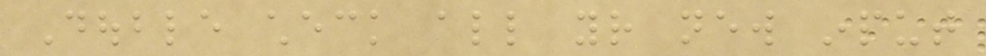Double check all your new input
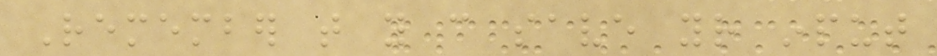Remember that you can save your input
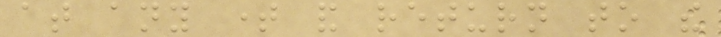at any time and return to the
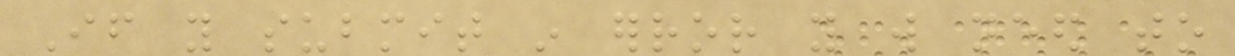If you submit in error you will need to
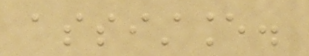assistance.
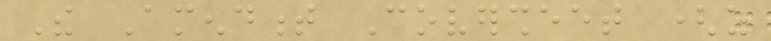The Amendment Coversheet (as
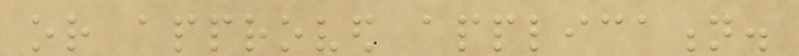or approved application.
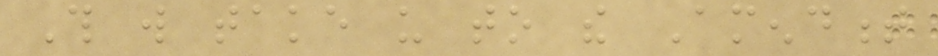This will take us to the Amendment
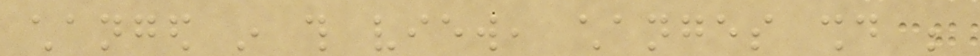changed in this view, changes should be
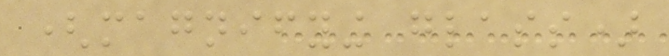(magnifying glass)
